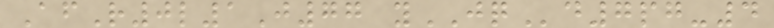AfR0l1J77 yJQd7pg-4
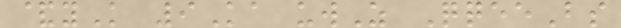&yK 9Ka uwZ QqeeBs
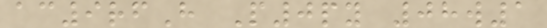ac9rfH P0py 08w1
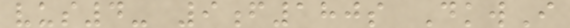vus4- 9f180s DkwI
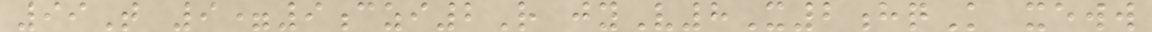99T 9=9czi2R jyV8X2hqK xeww
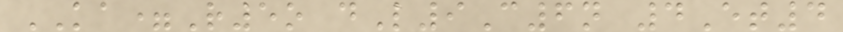KA=R5o dL9C6n 4Et4
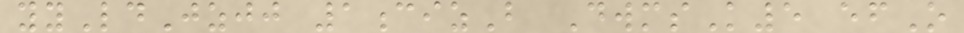yyLdJzjj 1cizB DwmsK5 efO
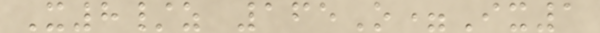X8/z 165O=Ix1
